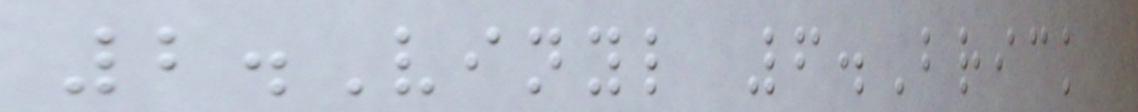2.Vinyl 6.Brick
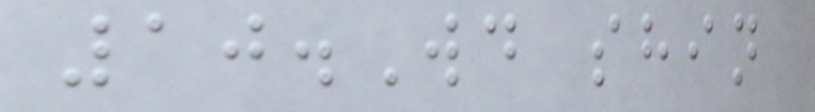10.Wd shin
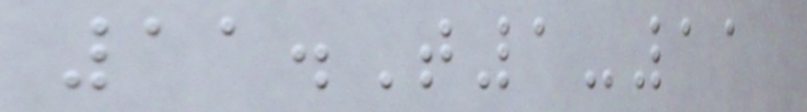11.T1-11
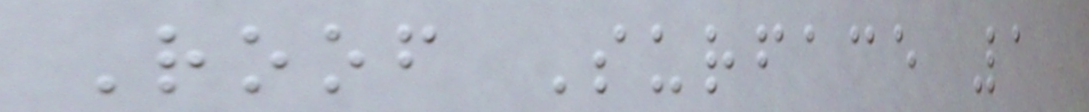Roof Surface 1
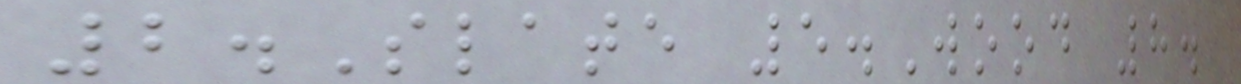2.Slate 5.Wood 8.
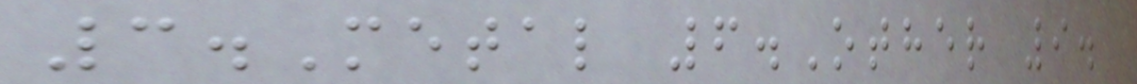3.Metal 6.Other 9.
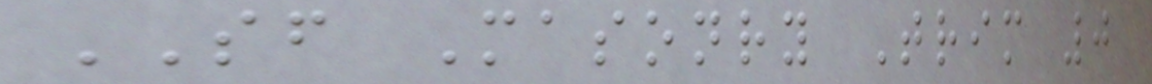SF Masonry Trim 0
